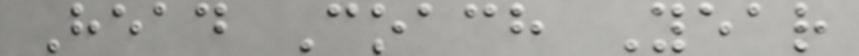Head Coach Year
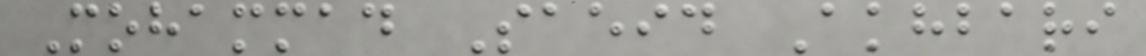Mohammad Saeid Akhbari
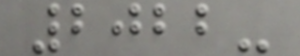2022-
